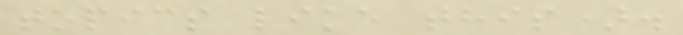topics like this).
